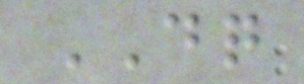DQ
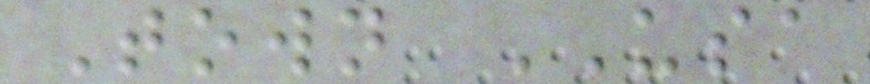Town USA
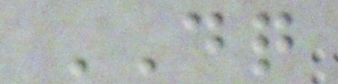DQ
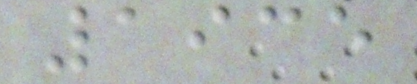1935
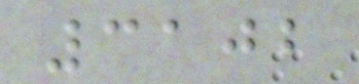3102
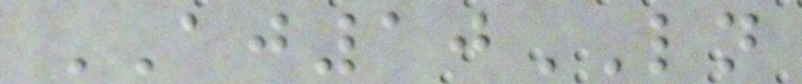AJ10LN
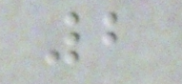2
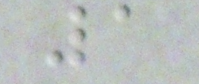1
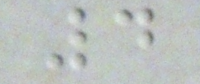4
